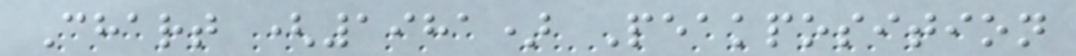Chart (1981) Peakposition
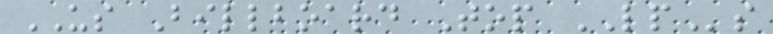US Billboard Top LPs
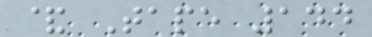& Tape 144
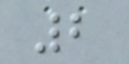2
